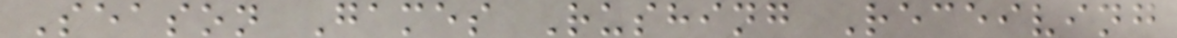Season Games Rushing Receiving
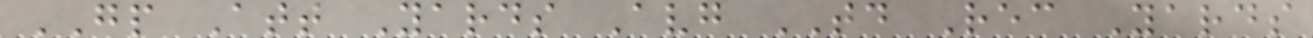GP Att Yards Avg TD Rec Yards
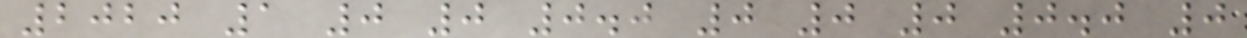2020 1 0 0 0.0 0 0 0 0.0 0
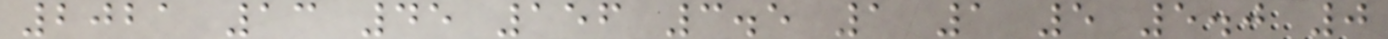2021 13 45 156 3.5 1 1 5 5.0 0
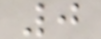0
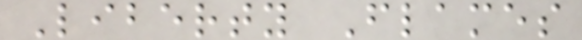Liberty Flames
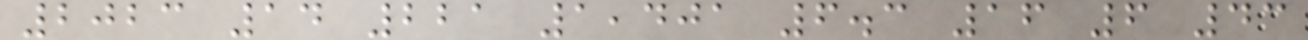2023 14 221 1,401 6.3 16 6 43
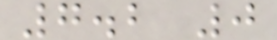7.2 0
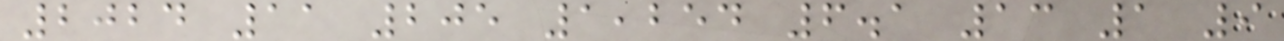2024 11 205 1,254 6.1 13 1 9
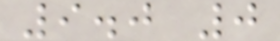9.0 0
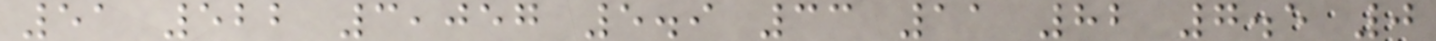51 522 3,057 5.9 33 11 82 7.5 0
